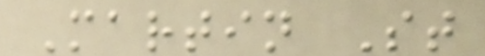Martin St
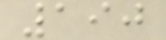190
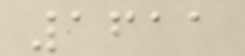1611
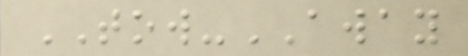TOW-AWAY
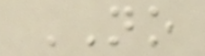NO
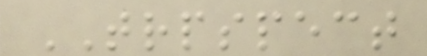TRPSPECT
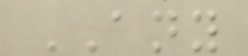ANY
